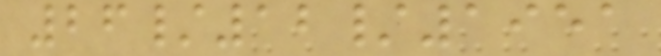26/12/1951
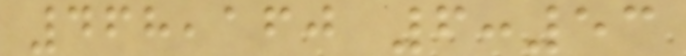468,160 6:53
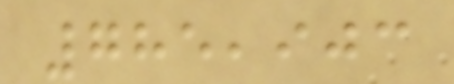785,903
